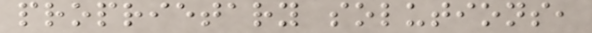proprietary solutions,
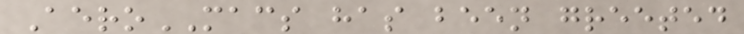AeroMACS has been greeted
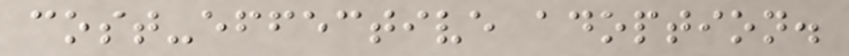cost-effective adoption.
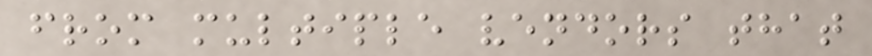from multiple vendors that
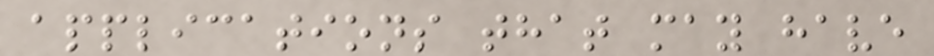applications that may have
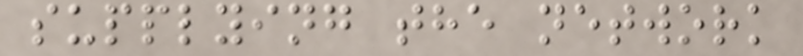supplying the network
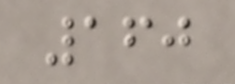160
